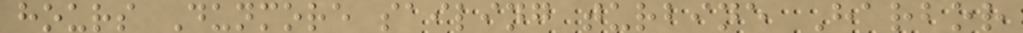hours Dunmore sailing turbine Harbor
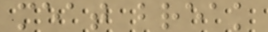meat break
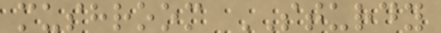mushroom STURDY
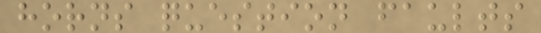horns question faults
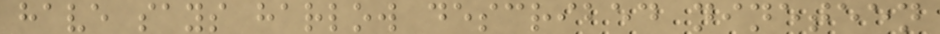have says harlow described nineteen
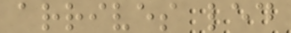arrives led
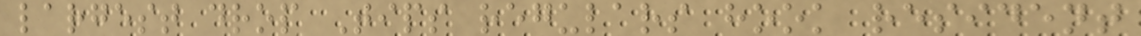largest drop Tips regulars hook resident
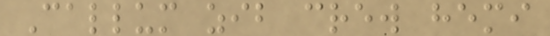Callum zib crew hemi
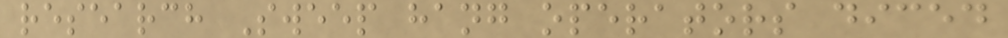research Sweep hang operators diced
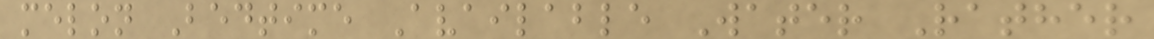melon Bedtime Available Water Rather
